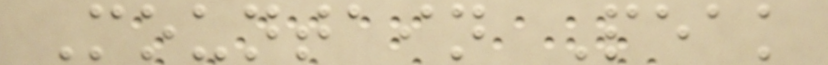Mountain Peak
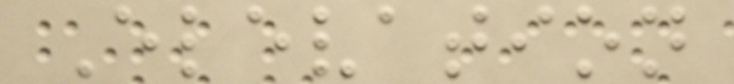Elevation
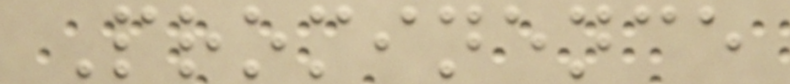Prominence
